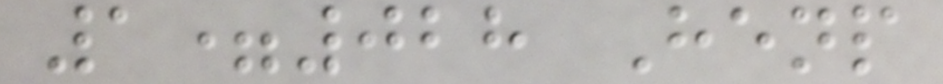1=028 Henp
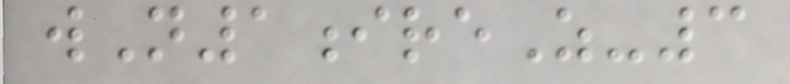wN1ireZ-3
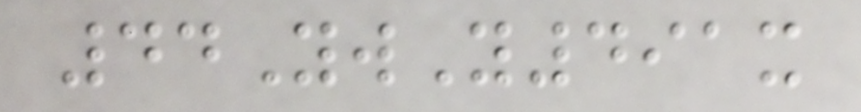44YwY491x
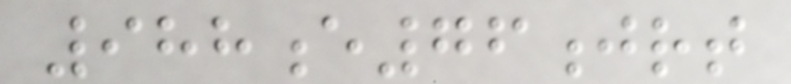988e76jrt
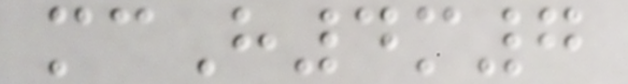mcH4m7
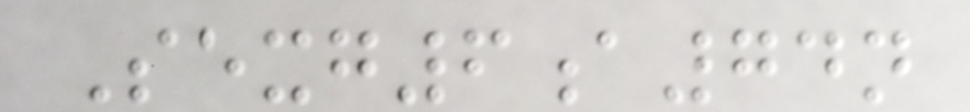Sexg6a74n
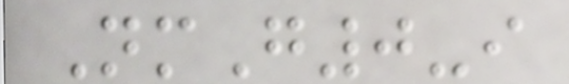NmG0-i
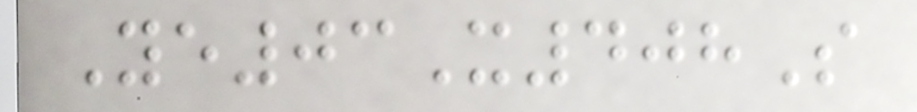Ye03X408S
